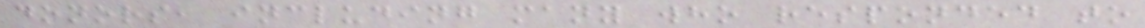donors, including many who responded to
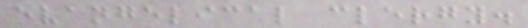evangelical clergy.
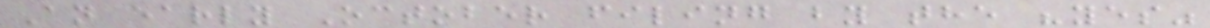An early October filing by the "yes"
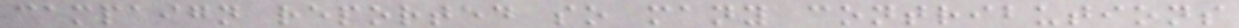campaign reported so many contributions
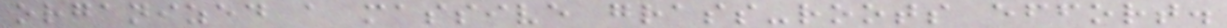organized a massive grass-roots effort.
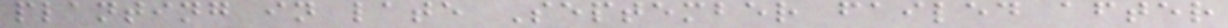planting in late September failed after
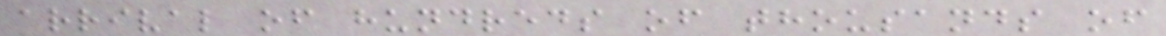arrival of hundreds of thousands of
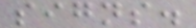signs.
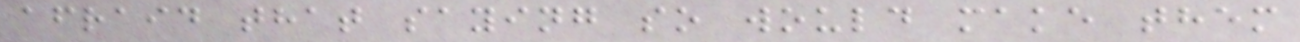afraid that saying so would make them
